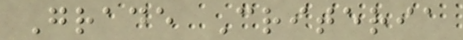Grade Criteria
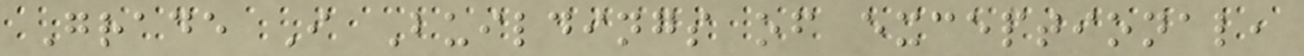Grade I Buildings of exceptional,
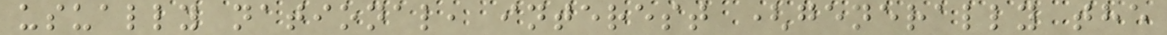usually national, interest (generally the
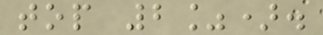top 2%).
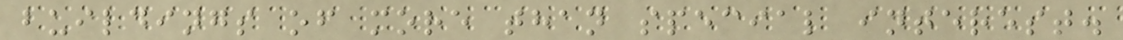buildings of more than special interest.
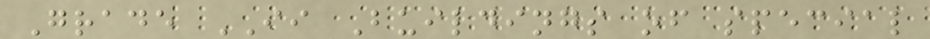Grade II Buildings of special
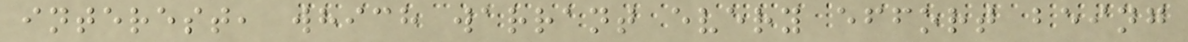interest, which warrant every effort being
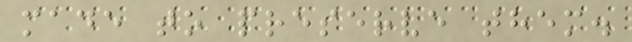made to preserve them.
